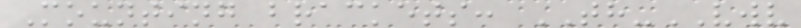Mounting brackets: TH-VWV
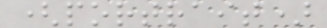(portrait)
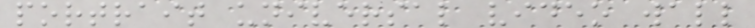portrait universal video wall
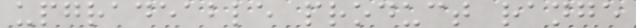upgradeable product range
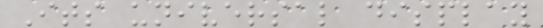Its universal display
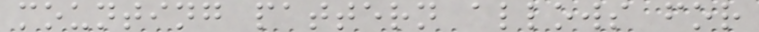mounting pattern allows for
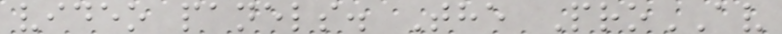video panels. The ProAV
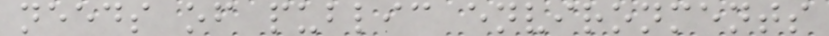needs of public environments
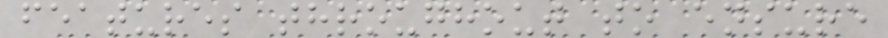features throughout to ensure
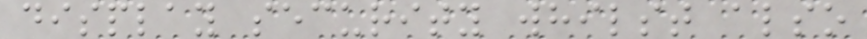display security whilst also
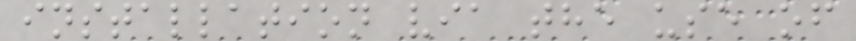installation via the use of
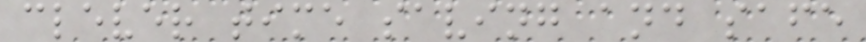clever time saving and safe
